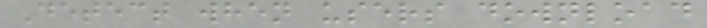Detect when users download
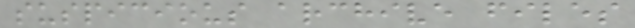suspicious archive files
